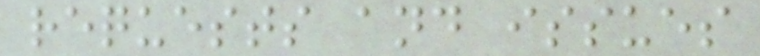requests and issues
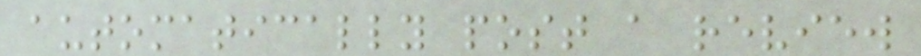automatically post a review
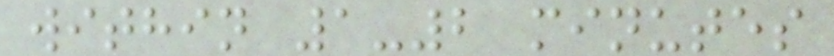within 1-2 minutes
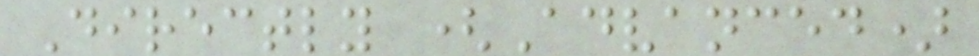Directly (Advanced)
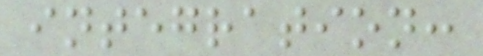integration:
